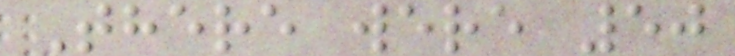There were 50
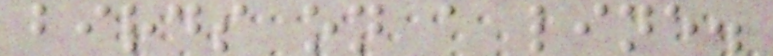birds on a line.
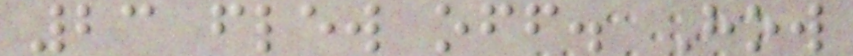23 flew off. How
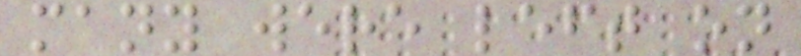many were left on
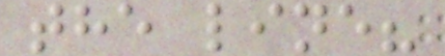the line?
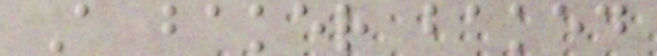A baker baked
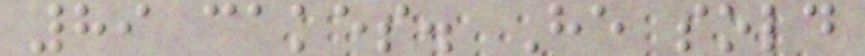89 cakes. He sold
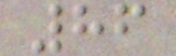86
